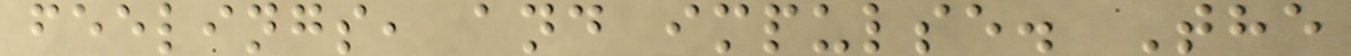feelings, and impulse. The
